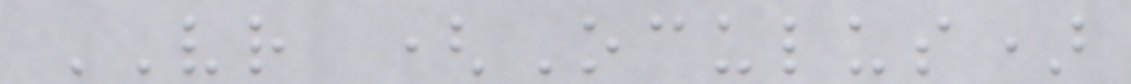VR (Oculus)
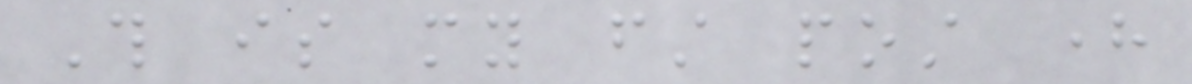This is my first post here
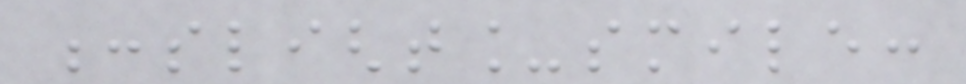:slight_smile:
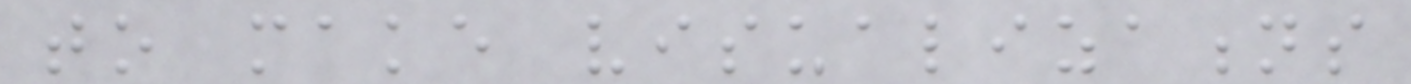to make visualizations
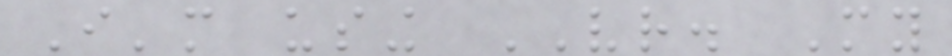I'm using VR. My
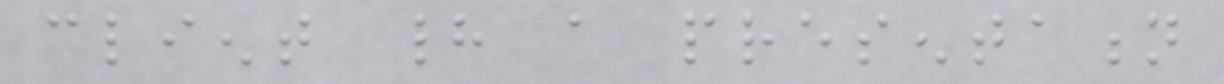client had a presentation
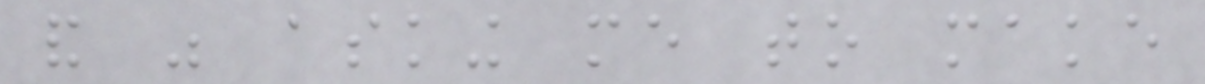and was asking me to make
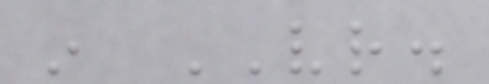in VR.
